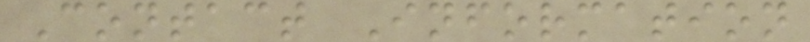Contact Information
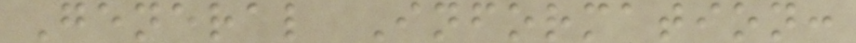General Information:
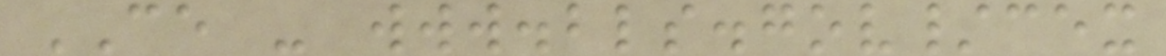CE - www.bls.gov/cex
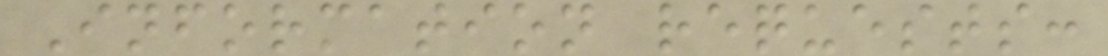Information requests:
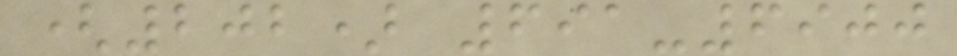(202) 691-6900
